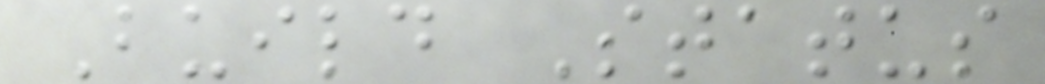Build Status
